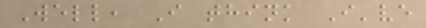Well, I think I've
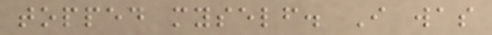topped myself. I was
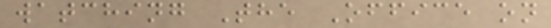watching The Office on
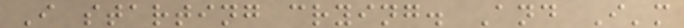I starting crying. And I'm
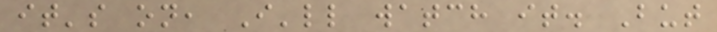it's on, I'll watch it. But
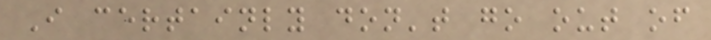I certainly don't go out of
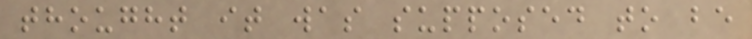thought it was supposed to be
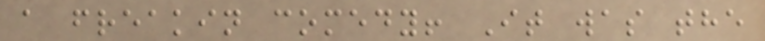a freakin comedy! It was the
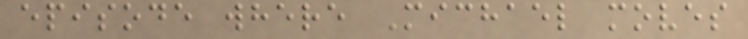episode where Michael moves
